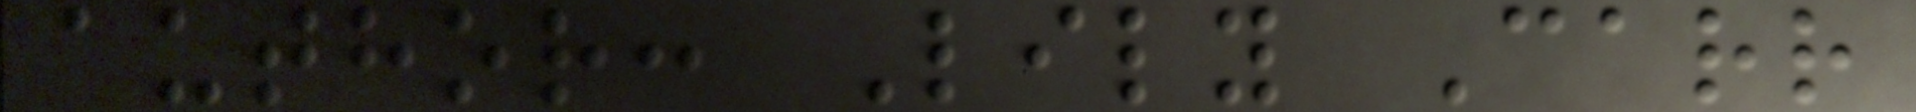author: Lily Carr
